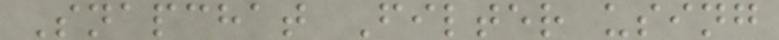Snapchat Filter using
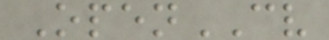OpenCV
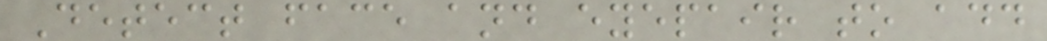Detect face and eyepair to add
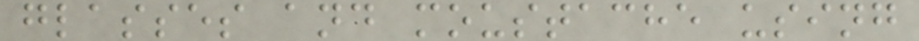glasses and moustache using
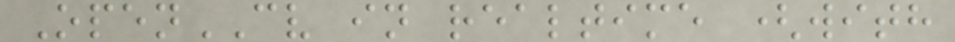OpenCV in realtime (with
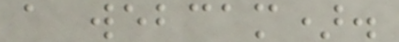a webcam).
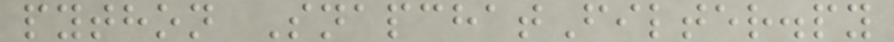python SnapchatFilter.py
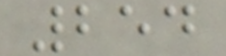254
